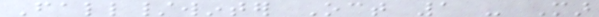Fall/winter Oct 1 - Mar
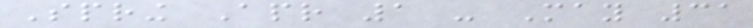Spring Apr 1 - May 31
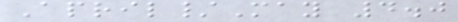April/May 4.0
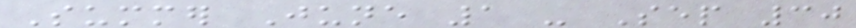Summer June 1 - Sep 30
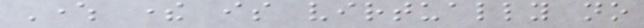Where there is virtually no
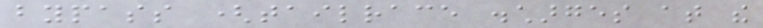bypass (tailrace discharges at the
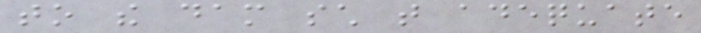to the dam such that adequate
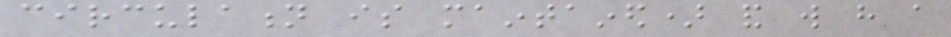circulation is maintained) and will have a
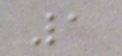1
